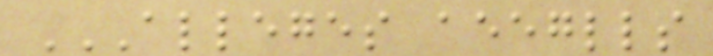ALLEGES AEEGLLS
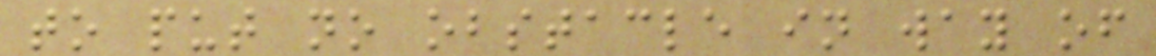to put no obstacle in way of
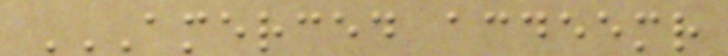AMERCED ACDEEMR
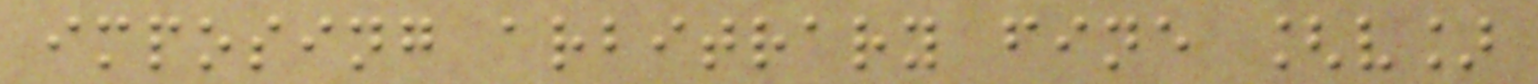imposing arbitrary fine [v]
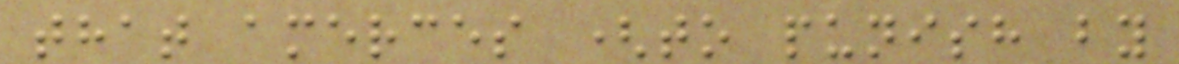that amerces (to punish by
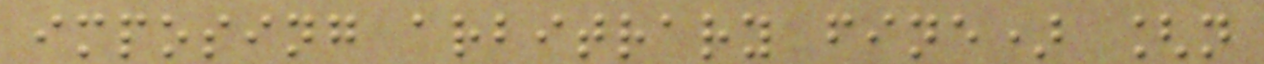imposing arbitrary fine) [n
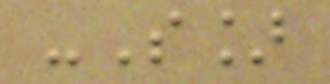-S]
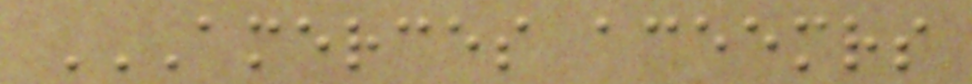AMERCES ACEEMRS
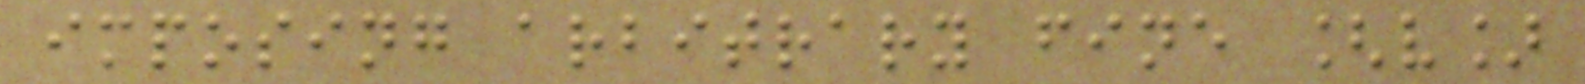imposing arbitrary fine [v]
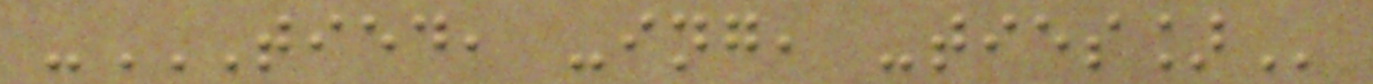-TIED, -ING, -TIES]
